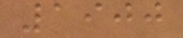1900
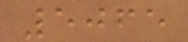5065
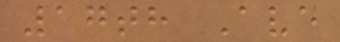17th Ave
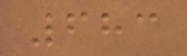683
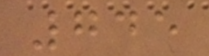745
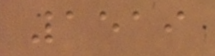1519
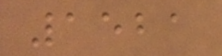1521
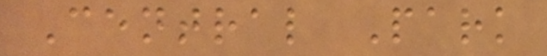Central Park
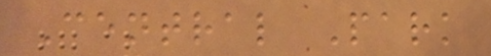Central Park
